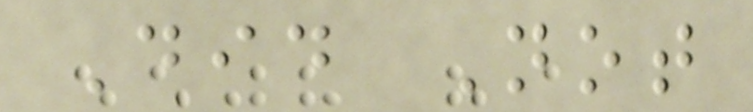Did Not
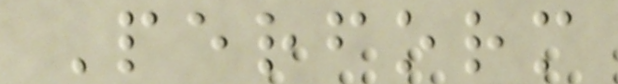Perform
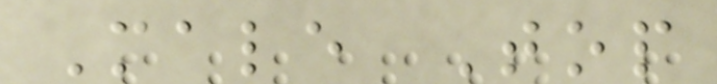Male Top
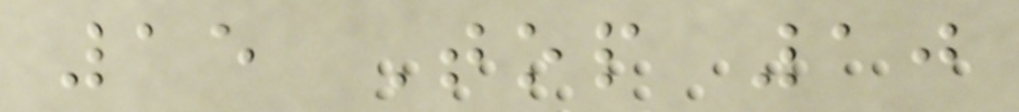15 Top 10
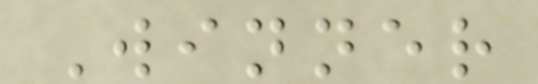Winner
